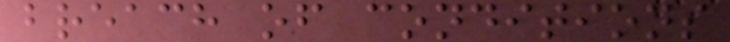breach of conditions
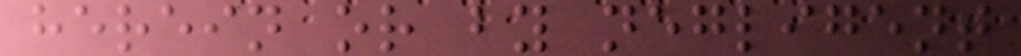herein or by negligent
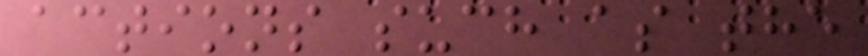actions such as the
